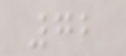72
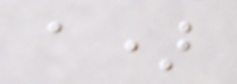a)
